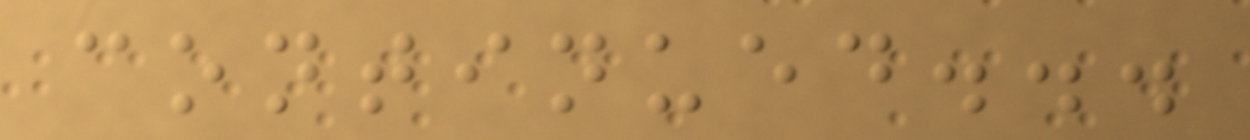continued...
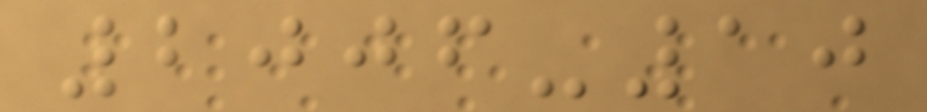2006-10
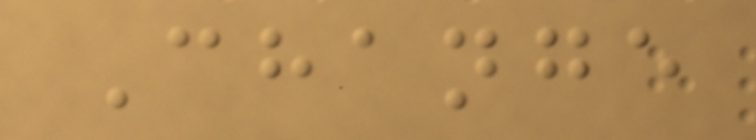Change
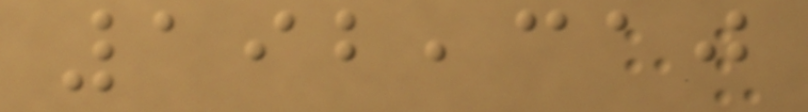192,310
